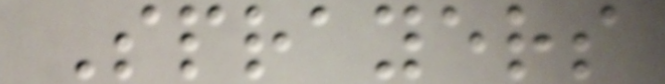Sprayers
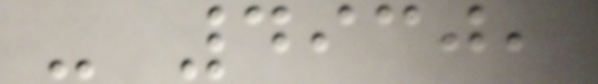- 4930,
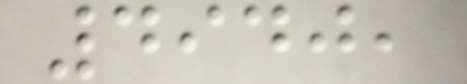4940,
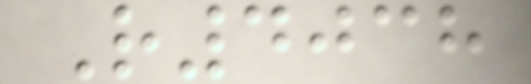R4038
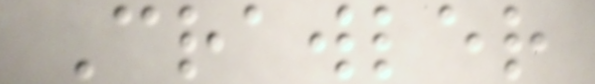Crawler
